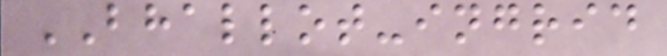BHALLOT-ingrid
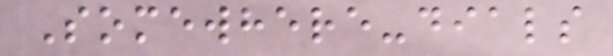Somewhere-dials
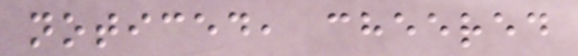noticed, cheered
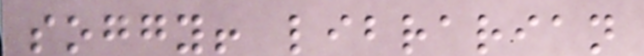soggy! librarian
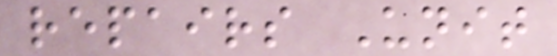repairs Unit
